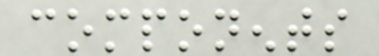components
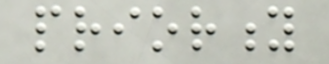priority
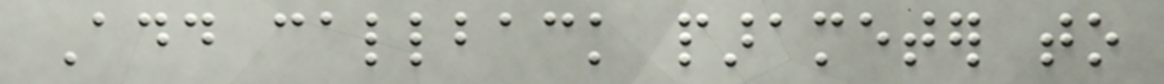Add callback parameter to
